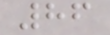86
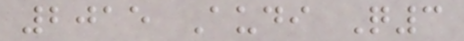2015 Audi Q3
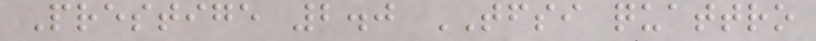Prestige 2.0 TFSI quattro
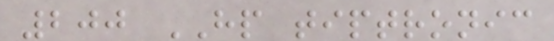200 HP tiptronic
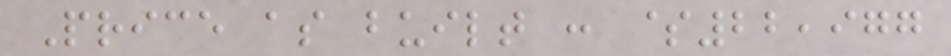Price as built : $22,977
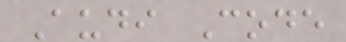Audi Code
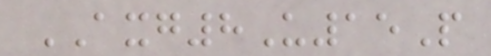AXG8U15P
